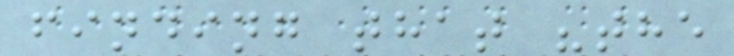finding that "the
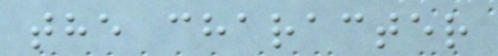the character
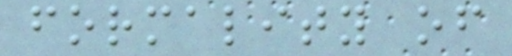formality of
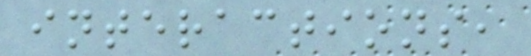interactions,
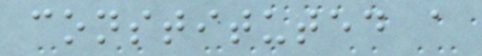constituted a
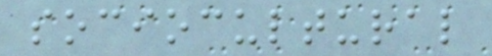sociocultural
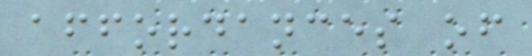affordances of
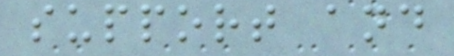support and
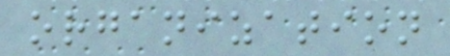organization
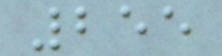255
